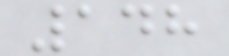148
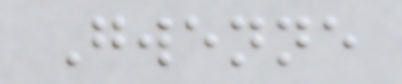Gwenne
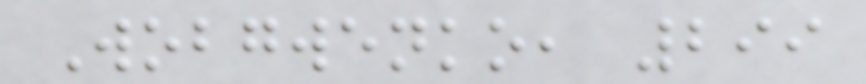Wobgwenko, 299
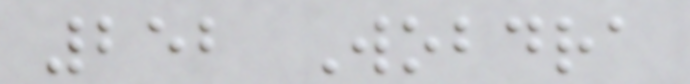252 Wobdra
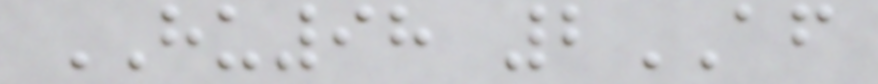HU98 2AF
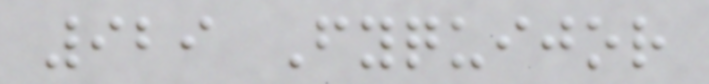929 Fyquijor
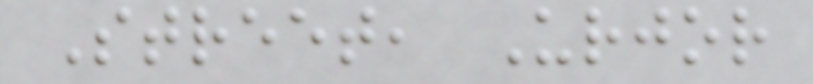Street, Urjor
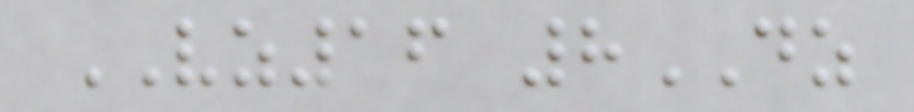VZ16 8DZ
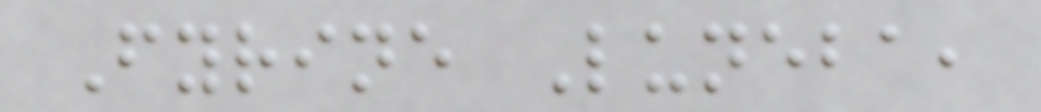Fyrine Luneba,
